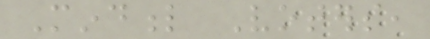Mindful Voters,
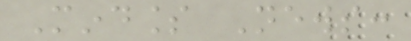Mindless News:
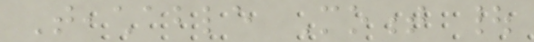Teachable Moment |
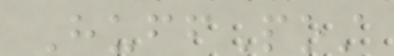HuffPost
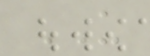US
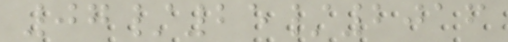07/25/2016
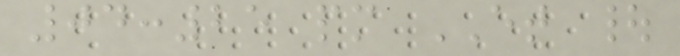04:25 pm ET |
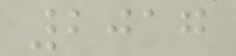2017
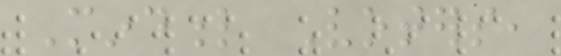Mindful Voters,
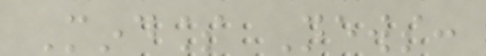Mindless News:
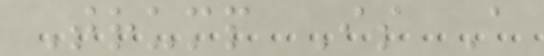Trump Is A
